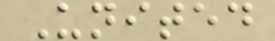United
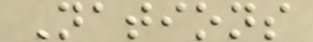Nations
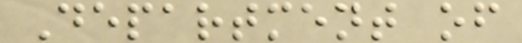Department of
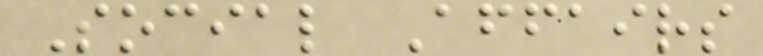Social Affairs
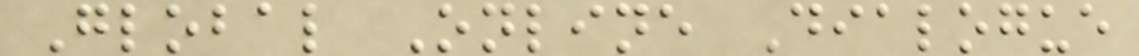Global Online Dialogue
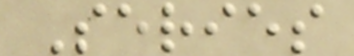Series
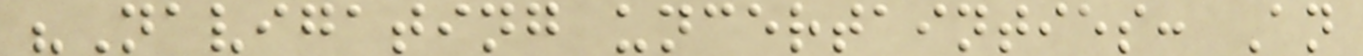"Navigating uncertainties: An
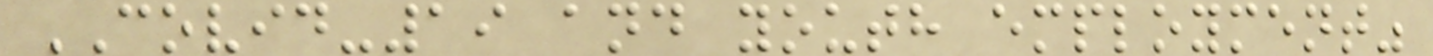COVID-19 and youth employment"
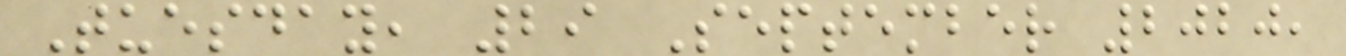Tuesday, 29 September 2020,
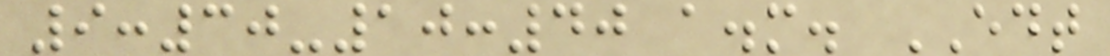9:30-10:40 a.m. EDT
